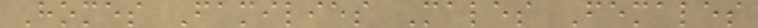Homes Families Males Females
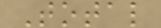Total
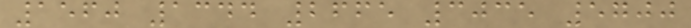1560 1344 2665 3035 5700
